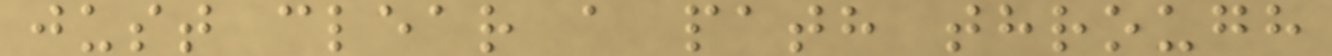just clear a path through
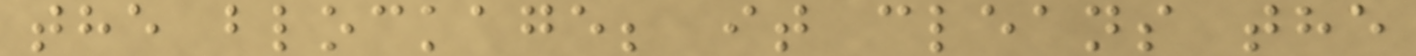the blockage; it cleans the
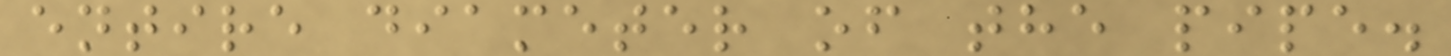entire diameter of the pipe.
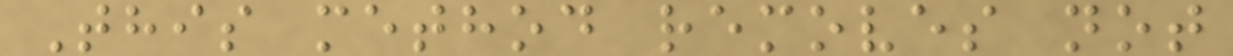This method removes not
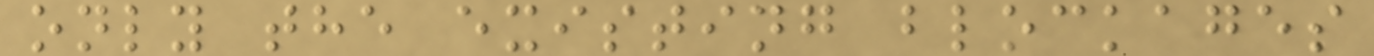only the existing blockages
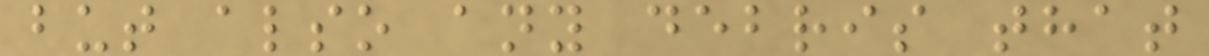but also any debris that
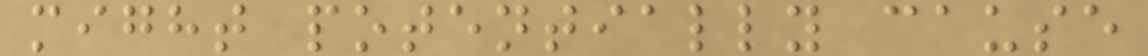might potentially cause
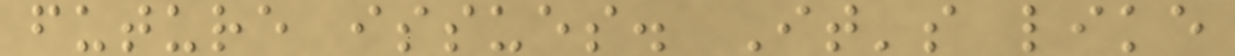future issues. It's like
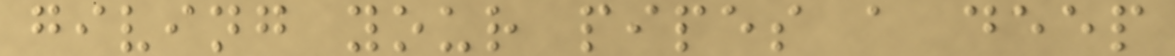giving your pipes a deep
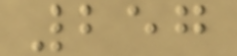257
